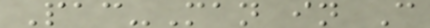Pac-Man in C
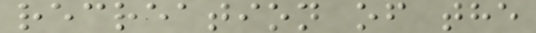recreation of the
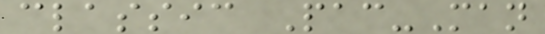classic Pac-Man
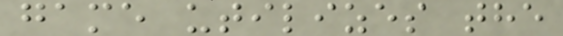game utilizes the
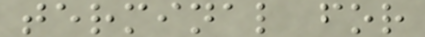terminal for
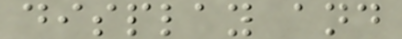display and
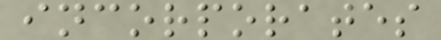incorporates
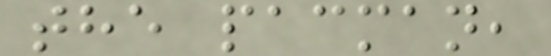the pacman,
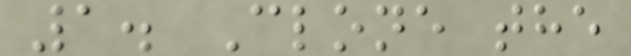1. Clone the
